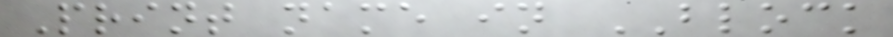Print name in BLOCK
